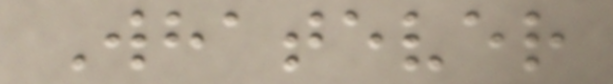Whatever
